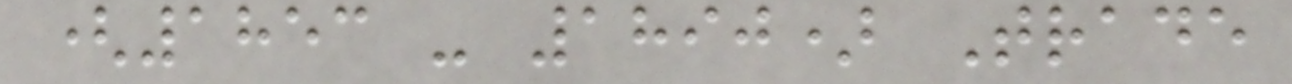(1853 - 1890) Trade
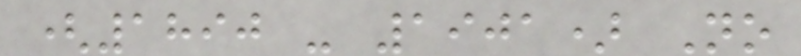(1890 - 1901) No
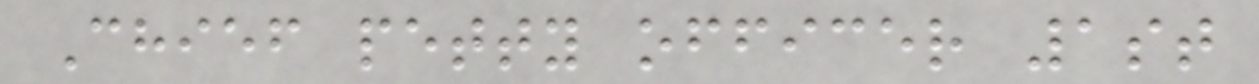Chief petty officer 1st
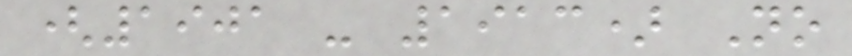(1901 - 1913) No
